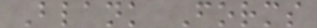Blank Forms
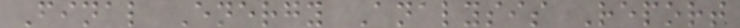Final Energy Analysis Report
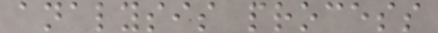analysis process
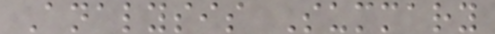Analysis Summary
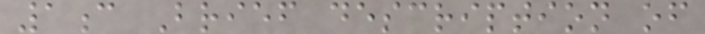1c Brief description of
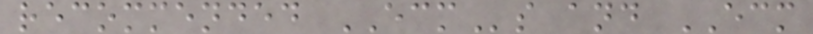recommended ECMs and ECM
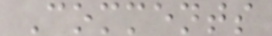Comments
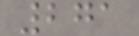271
